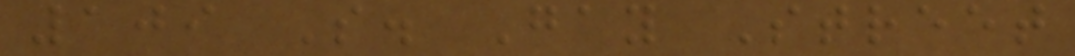109 S. Gay Street
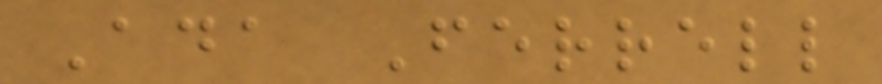Ada Ferrell
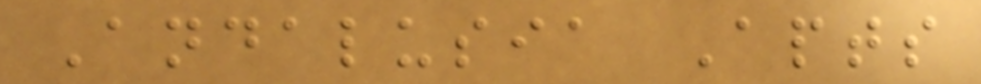Andalusia Apts
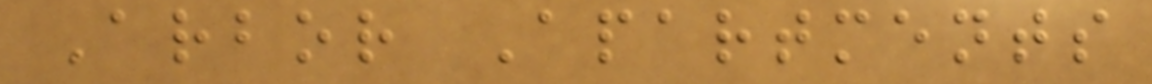Arbor Apartments
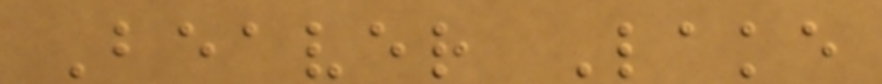Beaver Lake
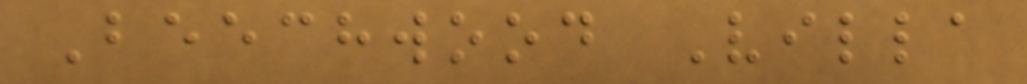Beechwood Villa
